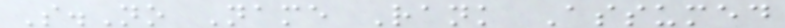S.No Name Rank Assumed
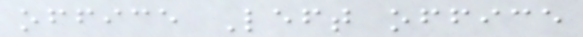office Left office
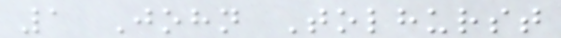1 John Tolhurst
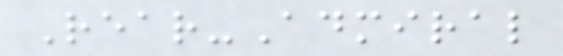Rear-Admiral
